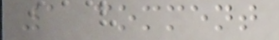1 comment
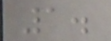1.
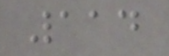114
